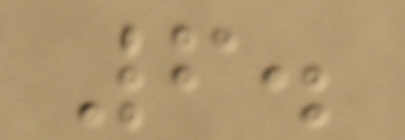6.
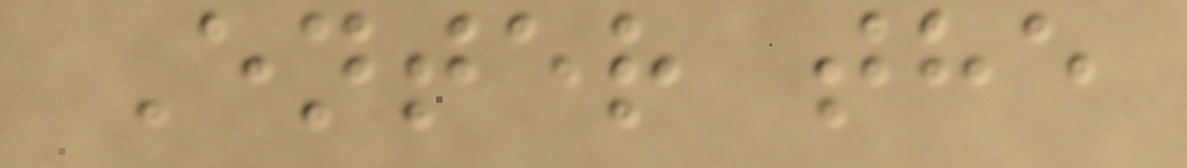Enter the
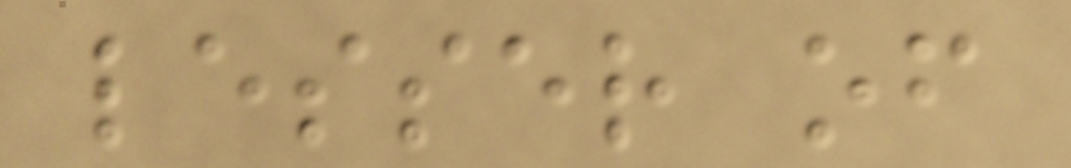lesser of
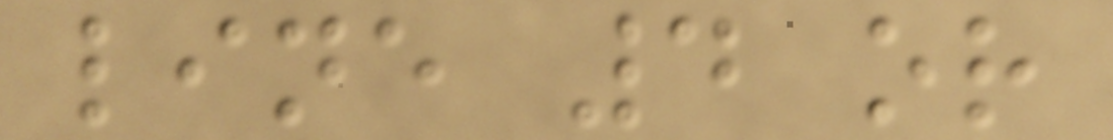line 4 or
